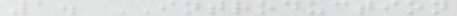1. INTRODUCTION
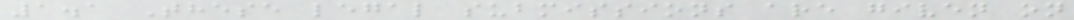1.1 These legal submissions are given on
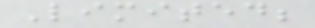Limited;
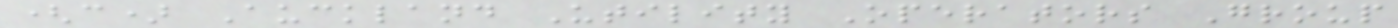(c) Auckland Utility Operators Group
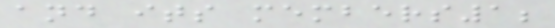and its members1;
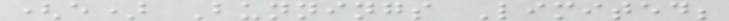(e) Bunnings Limited;
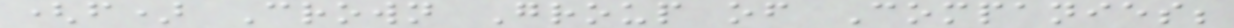(f) Crown Group of Companies;
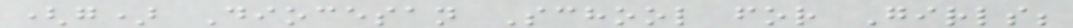(g) Diocesan School for Girls;
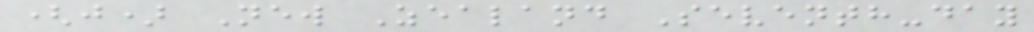(j) New Zealand Seventh-day
